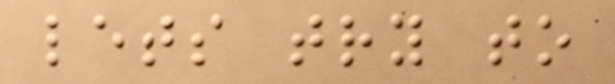lets try to
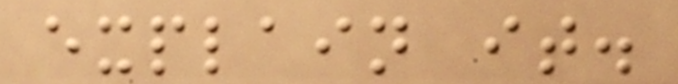explain it.
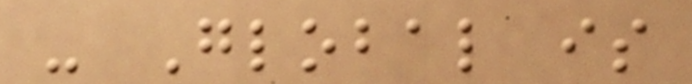- Global is
